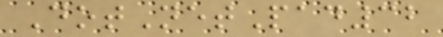DotNetPad32
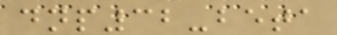dnp32-beta
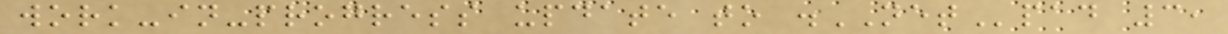work-in-progress update to .NETpad 3,
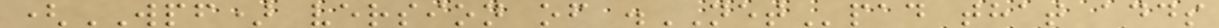(WPF) version of .NETpad that adds
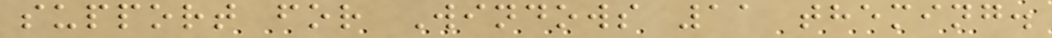support for Windows 11 theming.
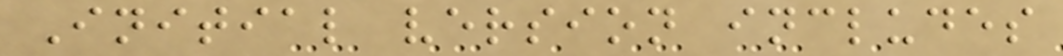Initial version includes
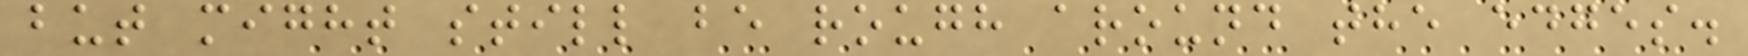but might still be rough around the edges.
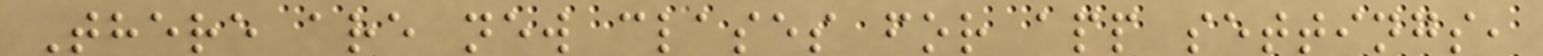There are new clases for app settings,
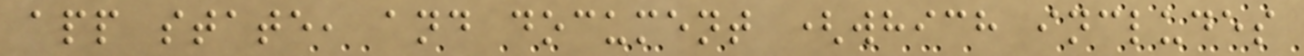app state, and document (which includes
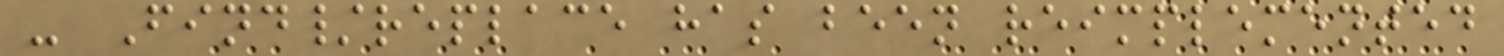- Find/replace has been reimplemented
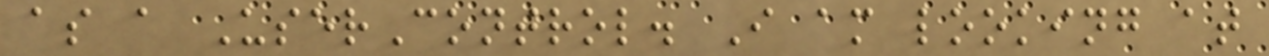as a UserControl. I am looking at
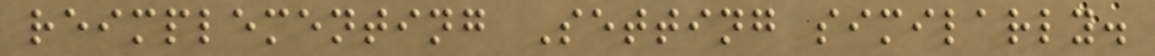reimplementing Setting similarly.
